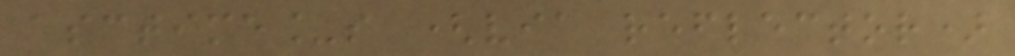asctime_s (via reflector)
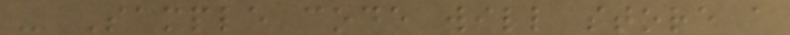- Sample code will store a
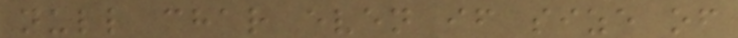null char even if size of
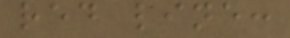red line:
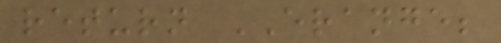return ERANGE;
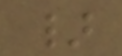}
